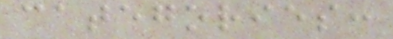categories:
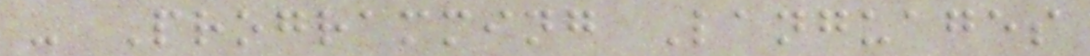- Programming Languages
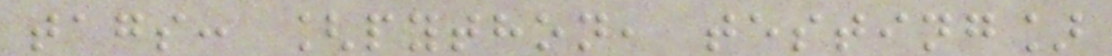tags: [python, testing]
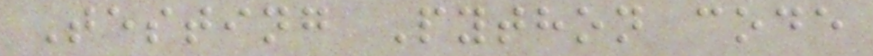Testing Python code
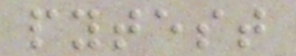pytest
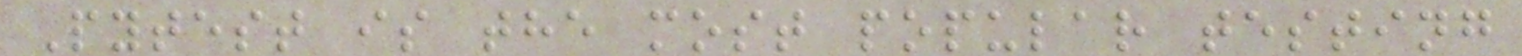Pytest is the most popular testing
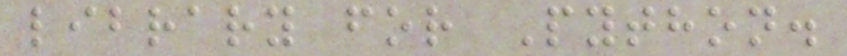library for Python.
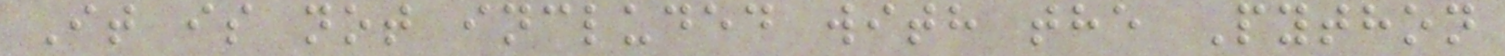It is not included with the Python
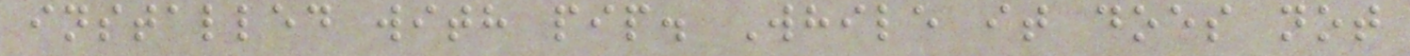installed with pip. While it does not
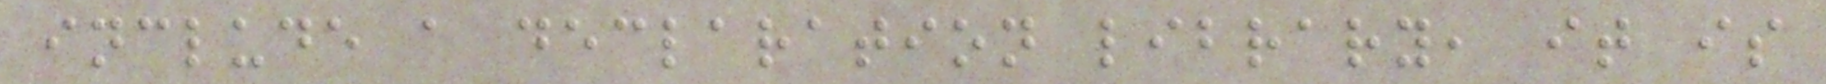include a declaration library, it is
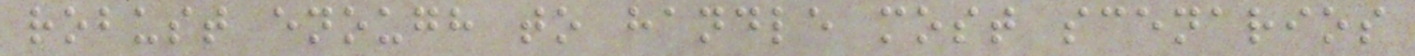robust enough to handle most scenarios
